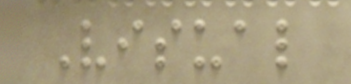Visual
